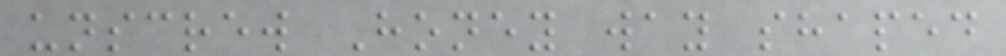unscrew Honey way shaped
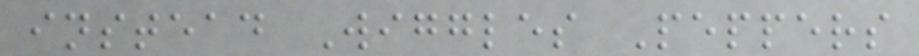instead Wiggles Peppers
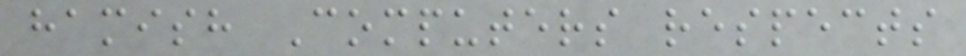hamish Computers respects
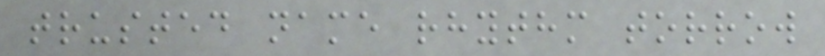trusted name rhythm torrow
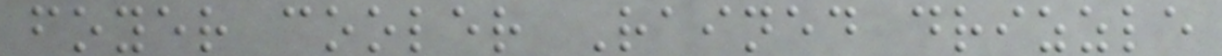foyer cooler Rained drizzle
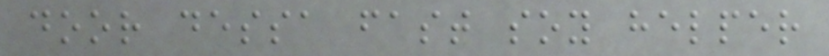door dessa fast soy helper
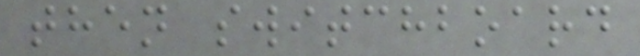then switchboard
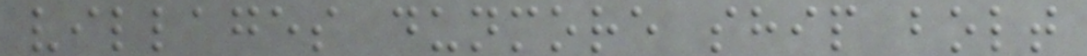villages dunmore ship bolt
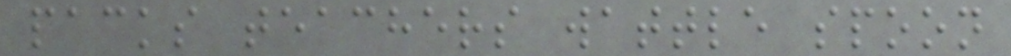packs teachers wattle spoon
